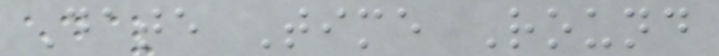Date Time Round
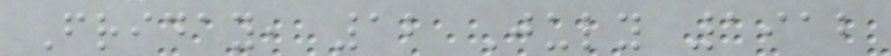Friday, 12 July 1912
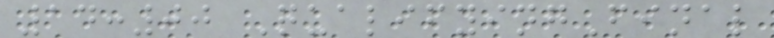14:00 QualifyingFinal
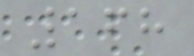168
